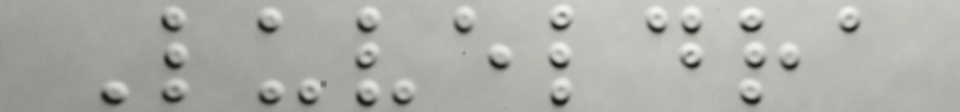Luveldra
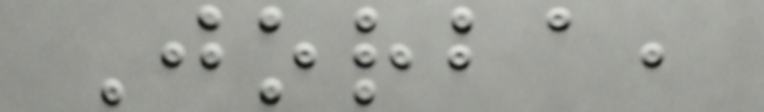Jorba,
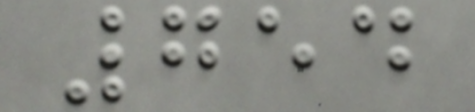754
